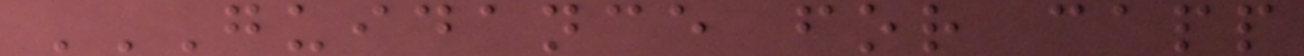GUIDANCE FOR CAPP
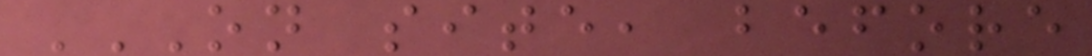ON SITE, BEFORE
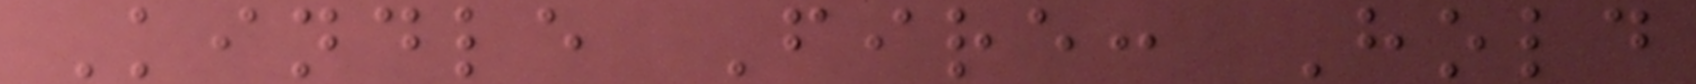Kindle Fire: Hold
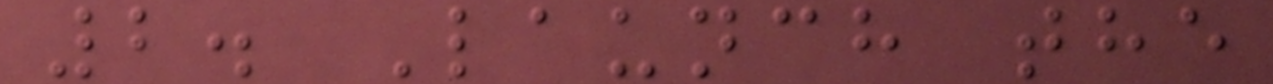2. Launch the
